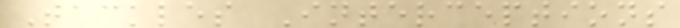Tackles Interceptions
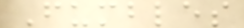Fumbles
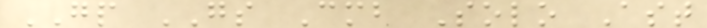GP GS Cmb Solo Ast
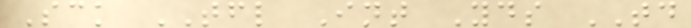Sck TFL Int Yds TD
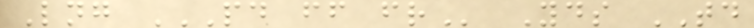Lng PD FF FR Yds TD
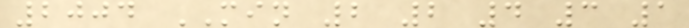2004 MIN 2 2 4 3 1
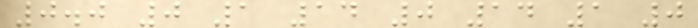0.0 0 1 14 0 14 1 0
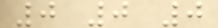0 0 0
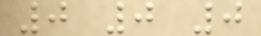0 0 0
